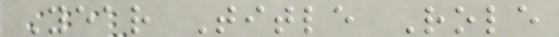Year Title Role
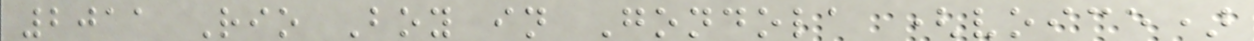2011 Rio Boy in Gondola (voice)
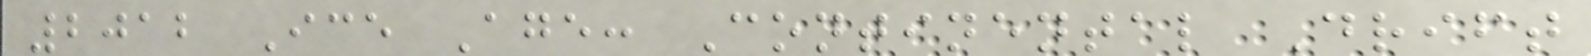2012 Ice Age: Continental Drift
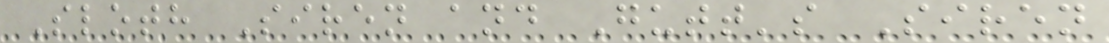Sloth Siren and Gutt's Siren
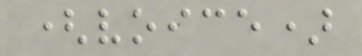(voice)
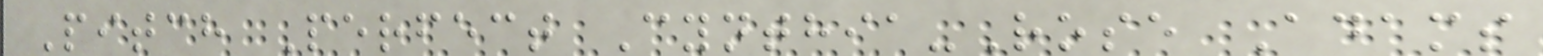Pitch Perfect Cynthia-Rose Adams
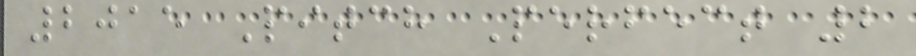2015 Pitch Perfect 2
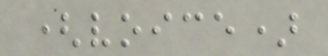(voice)
